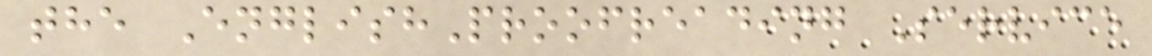the EnglishProofreading Service
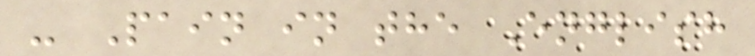- Pain in the English
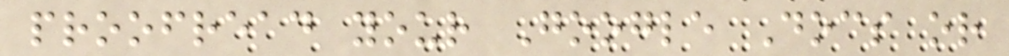proofread your Google Docs or
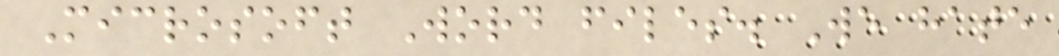Microsoft Word files. We hate
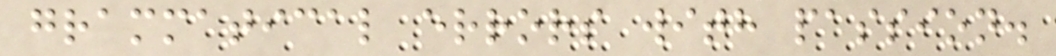grammatical errors with passion.
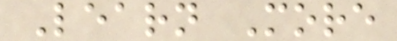Learn More
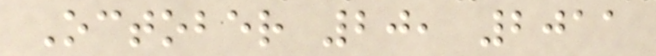October 20, 2011
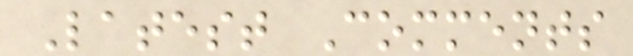Latest Comments
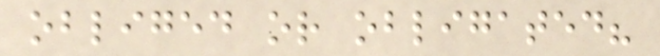obliged or obligated?
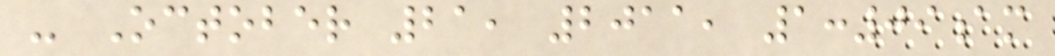- October 21, 2011, 1:09am
